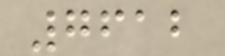7612
